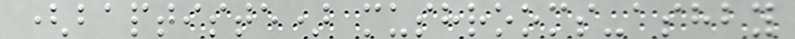(baptiste) mushrooms-ashby
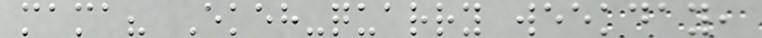mama? Ekeh-quarry weekday,
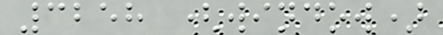3258 (window)
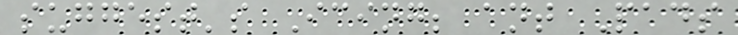suggest's Icing; ant Pads
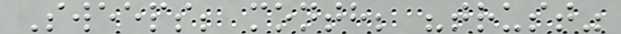Sweeps; month; "trust"
